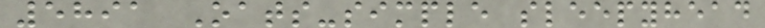5891 Oats-simple sleepyhead
